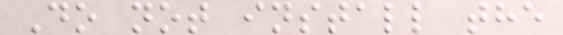Do not install the
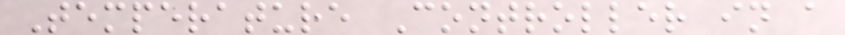Temperature Controller in a
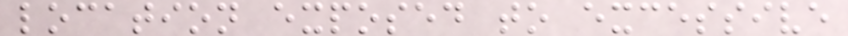location exposed to excessive
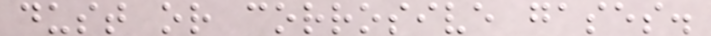dust or corrosive gases.
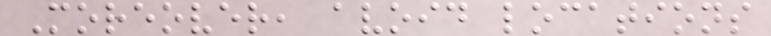Moreover, avoid locations
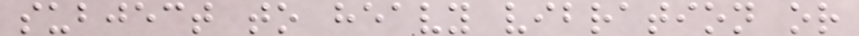subject to heavy vibration or
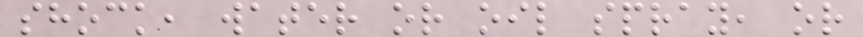shock, water or oil spray, or
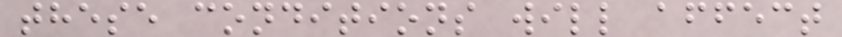these conditions will affect
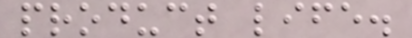product life.
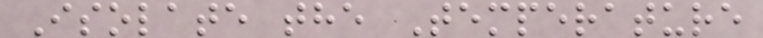Isolate the Temperature
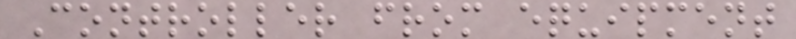Controller from equipment
